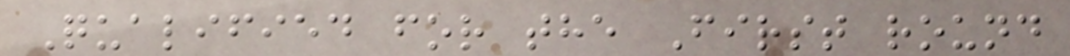Qualified for the First round
